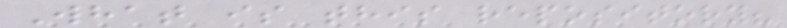What is this repository?
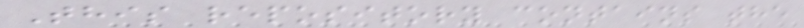This repository contains the
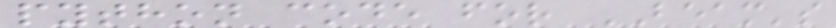python code for BEAM's
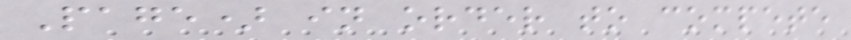Page) in order to compete
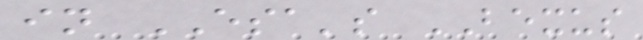in ESA's BEXUS
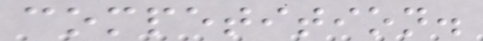competition.
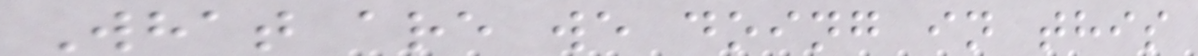What are we doing in this
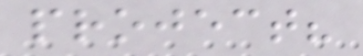project?
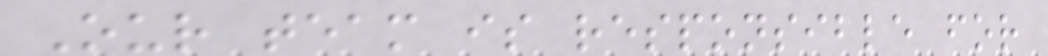Our team is responsible for
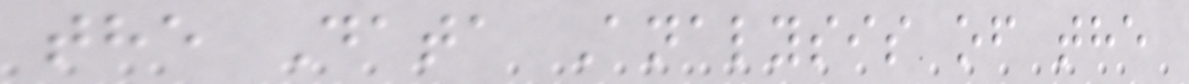the Data Analysis of the
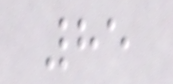85
